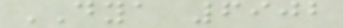DYA 6902
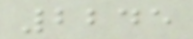2245
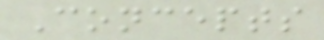Concepts
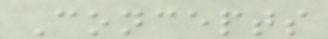Concepts
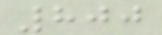800
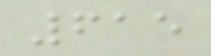615
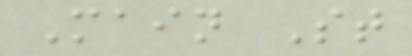Main St
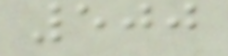500
